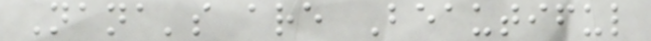Nana's are Beautiful
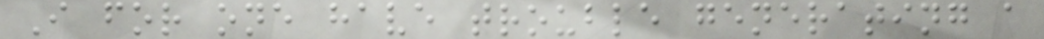I for one have trouble generating a
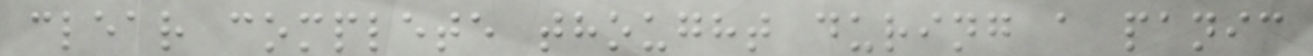clear complete thought during a panic
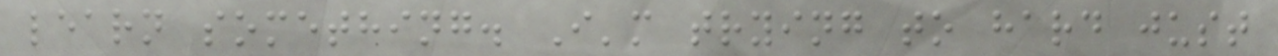learn something. I'm trying to hard just
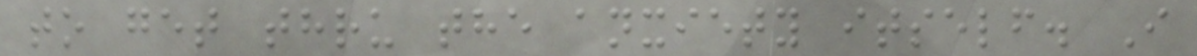to get thru the anxiety itself. I
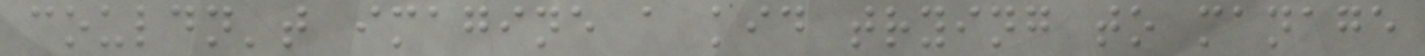couldn't imagine a kid trying to manage
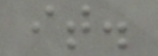it.
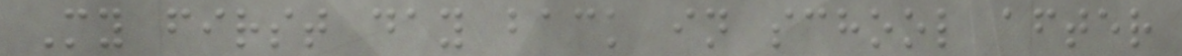My first day back in school after
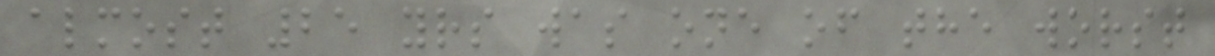almost 25 yrs was one of the worst
